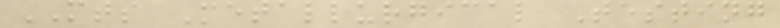MTS Metallurgical Testing
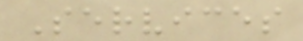Services
